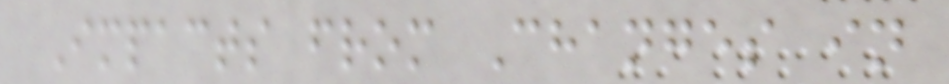Impacts from Changes in
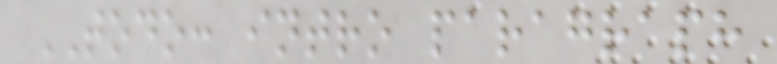TODO: intro paragraph
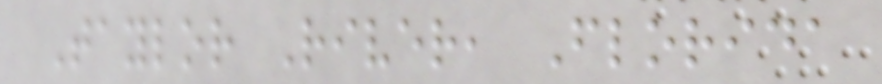Taylor River, Florida
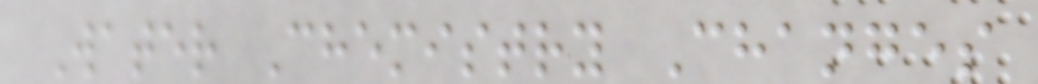Water Chemistry Changes
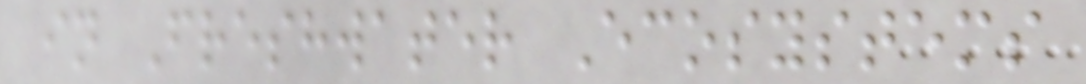in Freshwater Ecosystems
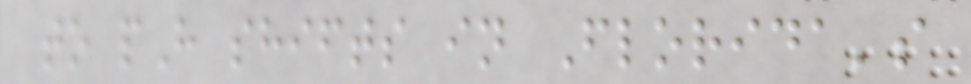to pH shifts in Florida's
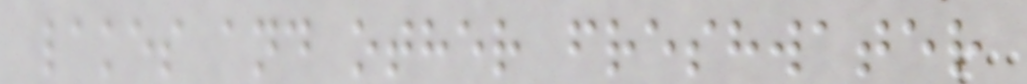lakes and other freshwater
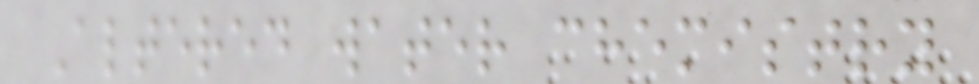Altered water chemistry
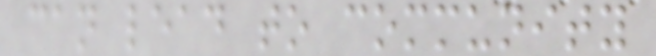can lead to community
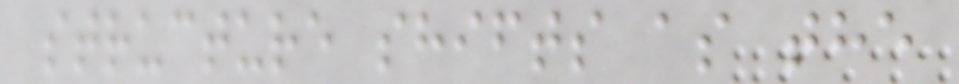structure shifts as the
